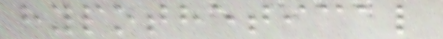hypothetical
